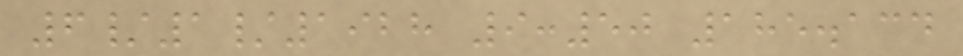6/1/1928 9:50 185.134
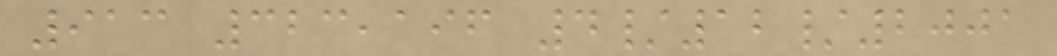913 323,196 4/12/2001
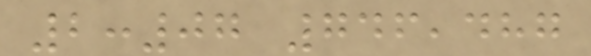2:07 746,487
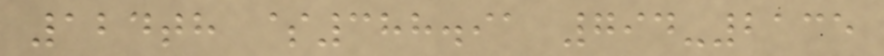124th $388.91 794-2135
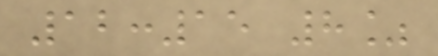12:15 8%
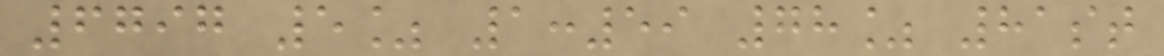6797 5% 1:59 78% 81st
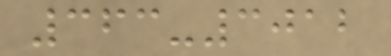363-3012
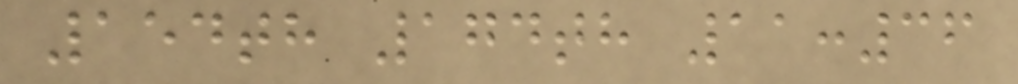154th 174th 11:36
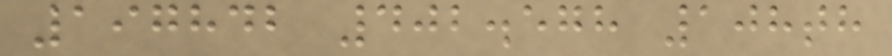197842 402.578 108th
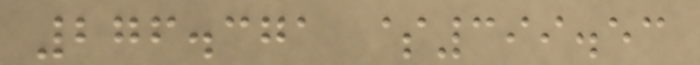276.371 $399.53
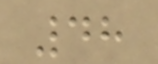48
